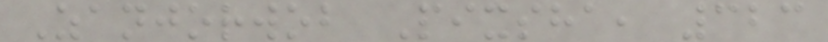Zanjorwob Pixsha, 323
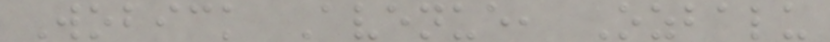Wobick Avenue, Ozbalu
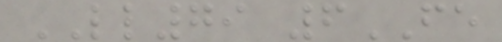LL79 6FE
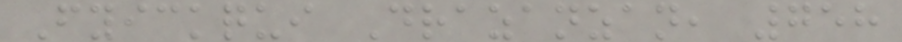Fyickqui Drazanzan, 758
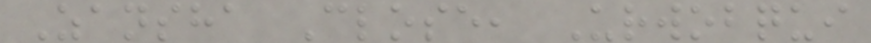Zansha Close, Urwobqui
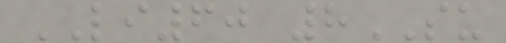LI60 8SU
